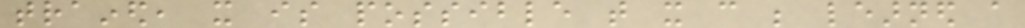trained, it is possible that it can be learned a
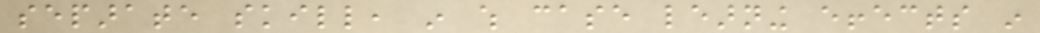separate skill, in which case learning effects in
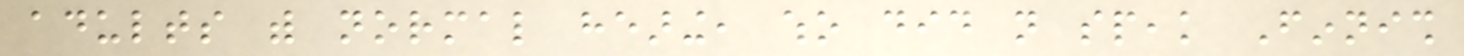adults with normal hearing, who did not speak Finnish
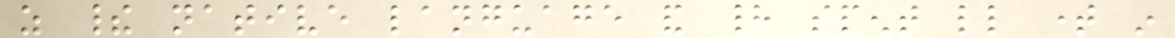as their native language and had spent little time in
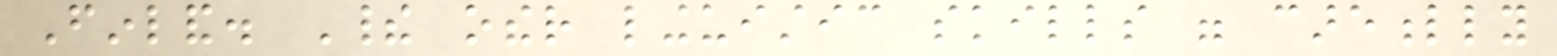Finland. Their other linguistic skills were carefully
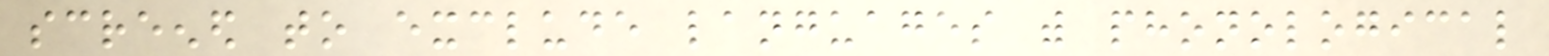screened to exclude languages with phonological
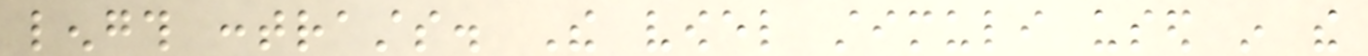length contrasts. The vowel stimuli used in the
